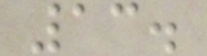13.
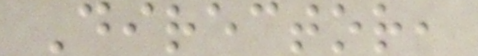Director,
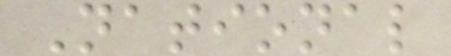National
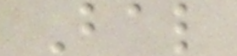Bal
